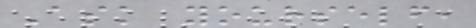Ask yourself,
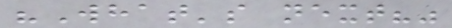"What's next?"
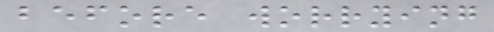before worrying
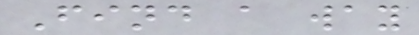Find a way
